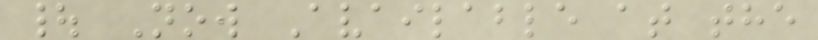| Now Available at the
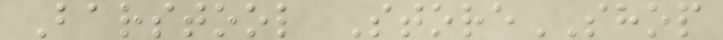Barstool StoreSHOP
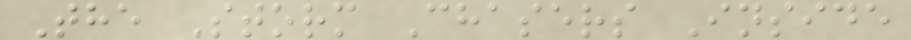The Storm Chasers Inside
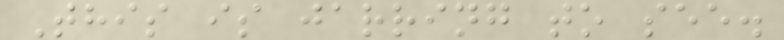This is jarring to see.
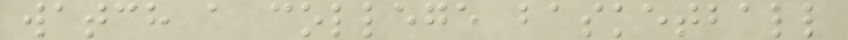watch a college basketball
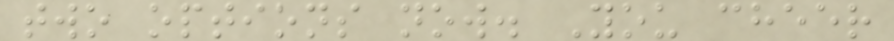two options now. You cheer
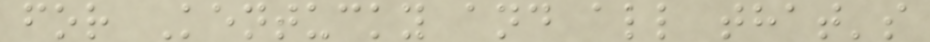for Kentucky and all that's
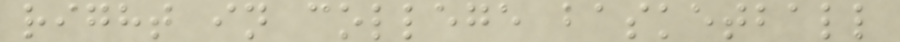right in college basketball
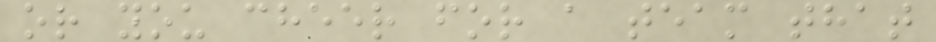or you cheer for a team that
